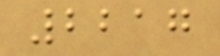2217
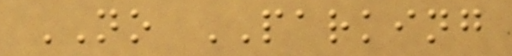NO PARKING
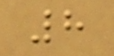8
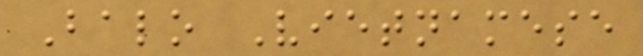Balo Vietnamese
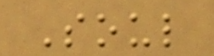Soul
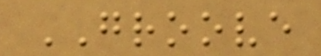GROOVE
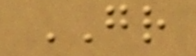GR
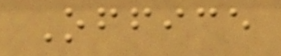Office
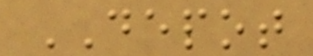DEPOT
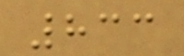833
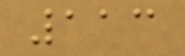113
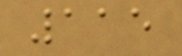115
